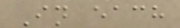In each
